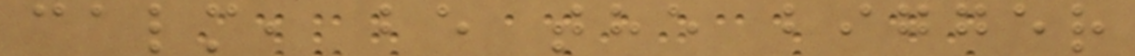calm, be the bigger
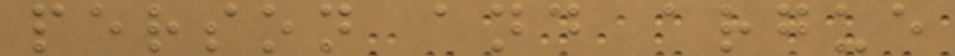person and argue
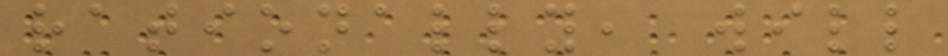rationally, will
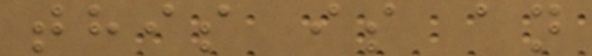this is an
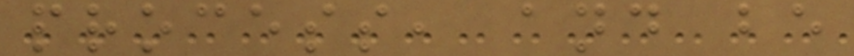process, and be
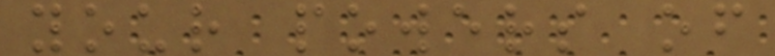your powers of
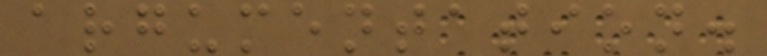argumentation.
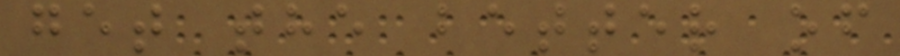get the better of
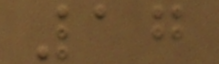17
